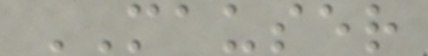MAUSER
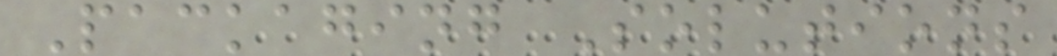Packaging Solutions
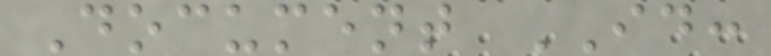Document ID:
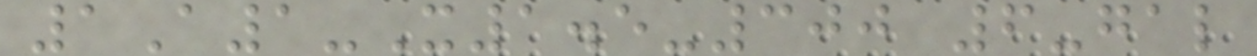1A1-X1.5-300 6-gal
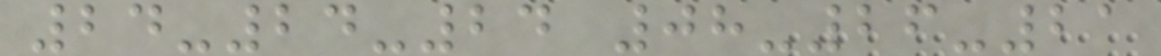24-24-24 08-26-21
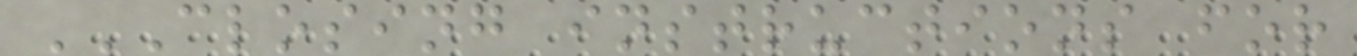CLOSING INSTRUCTIONS FOR
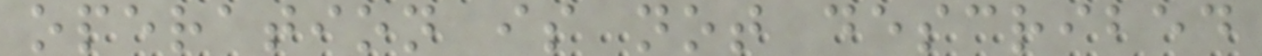operation is not described
